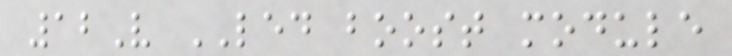12V LED boost module
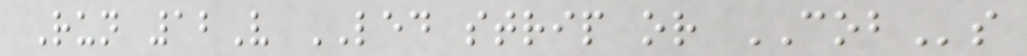Run 12V LED strip or COBs
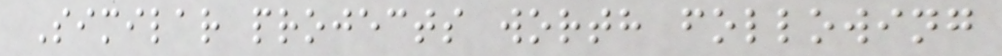Similar projects worth following
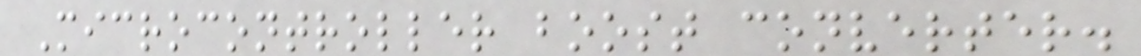Microcontroller boost converter.
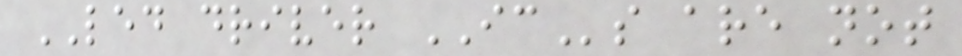LED driver ICs are not
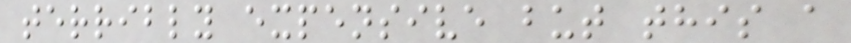terribly expensive but this a
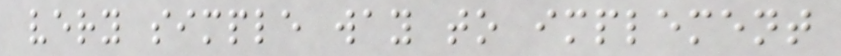very simple way to implement
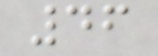46
